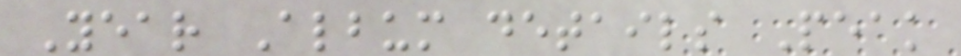Year Album details Peak
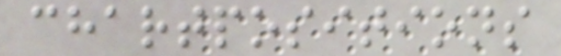chartpositions
